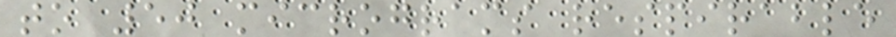to 50 micrograms respirable
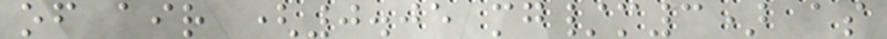of air (0.05 mg/m3) as
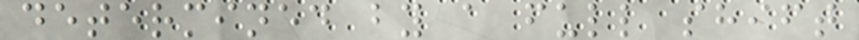determined by a full shift
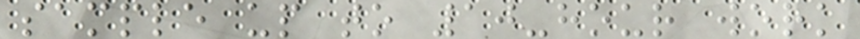sample up to 10-hour work
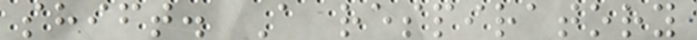shift. A respiratory
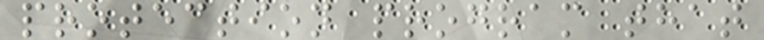protection program that
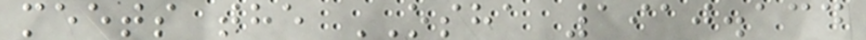meets the OSHA 1910.134
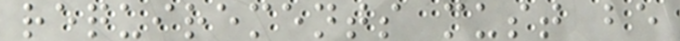requirements must be
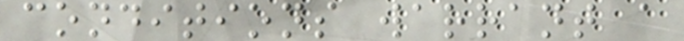conditions warrant a
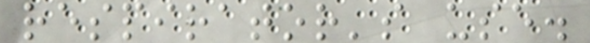respirator's use.
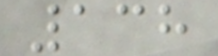138
